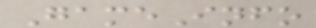GameInfo
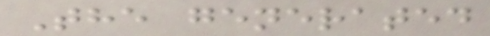The generated
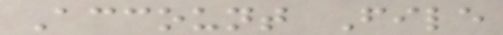Account File
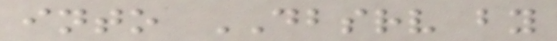into DBSRV by
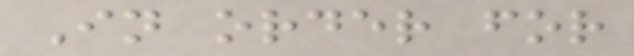In order for
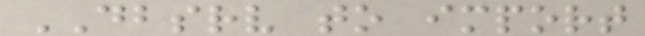DBSRV to import
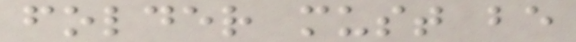folder must be
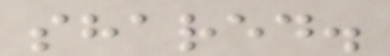shared.
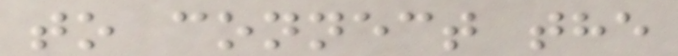to connect the
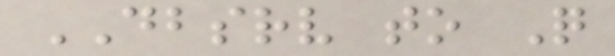DBSRV to Q
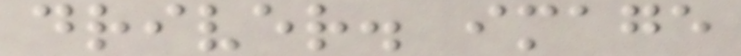driver. image
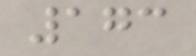173
